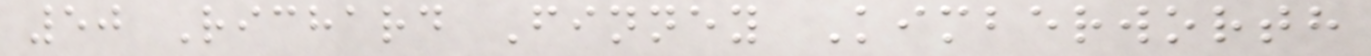50 Richard Finney Kimberworth
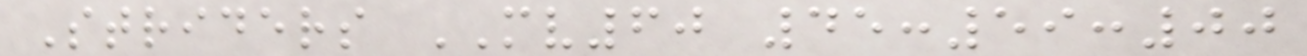Striders MV60 45:59:00
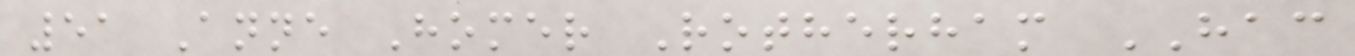51 Anne Homer Rotherham HAC
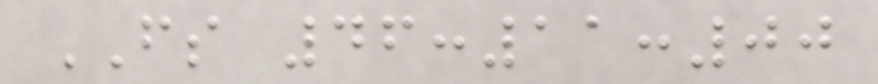FS 46:11:00
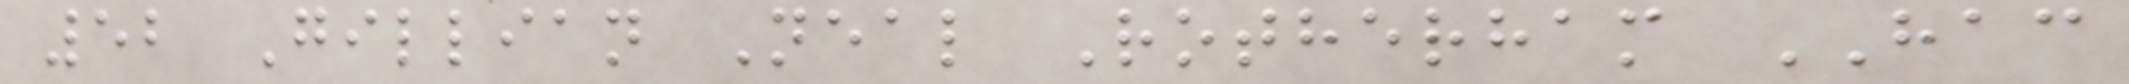52 Gillian Neal Rotherham HAC
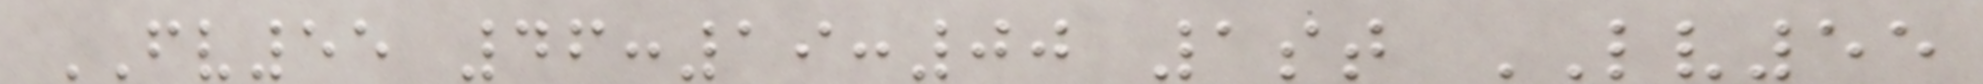FV55 46:19:00 1st LV55
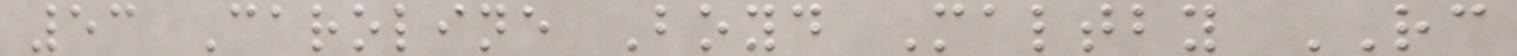53 Caroline Boyd Maltby RC
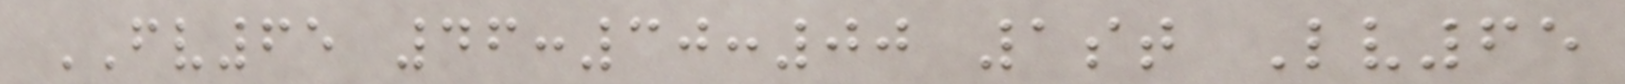FV65 46:30:00 1st Lv65
